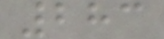283
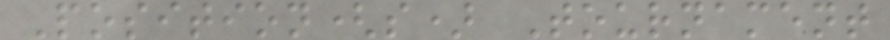Position(s) Tournament
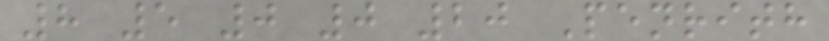8 5 0 0 20 Penrith
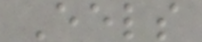Eels
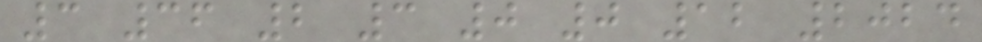3 36 2 3 0 0 12 2024
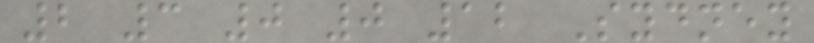2 3 0 0 12 Sydney
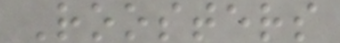Roosters
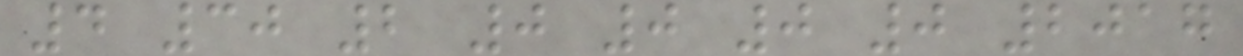4 30 2 0 0 0 0 2017
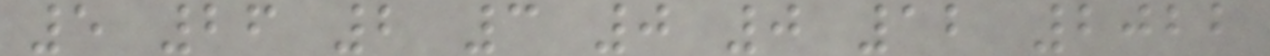5 26 2 3 0 0 12 2022
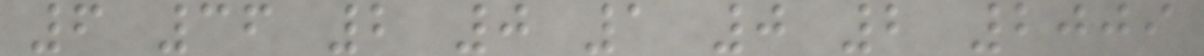6 36 2 0 1 0 2 2009
